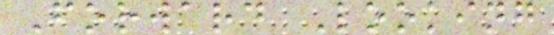Forward Looking
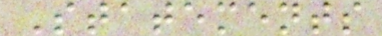Statements
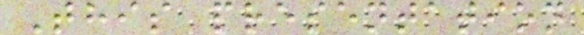This presentation
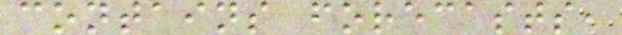contains forecasts,
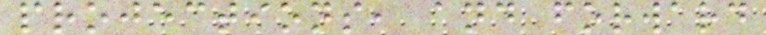projections, and forward
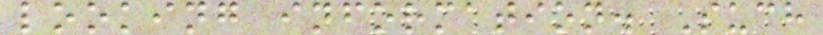looking information. Such
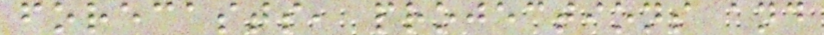forecasts, projections and
